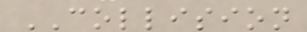COLLISION
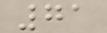71
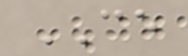CE
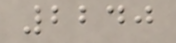2240
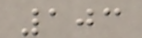103
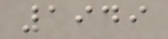1949
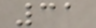31
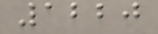1220
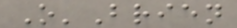O'Brien
